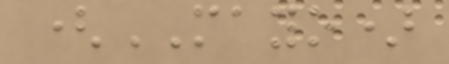(MAYO)
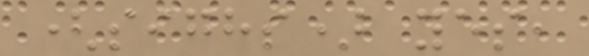(sighs) yes,
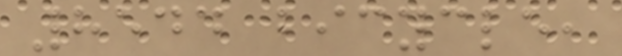8544 bicycle,
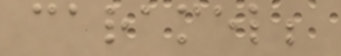caramel;
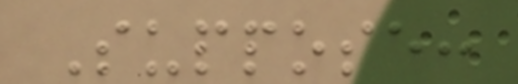Suppose:
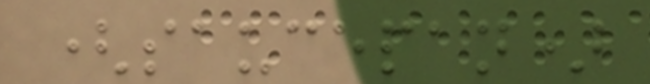(saucepan)
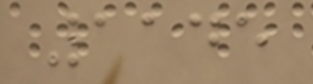1145
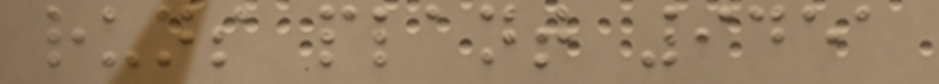runs plant 9451
